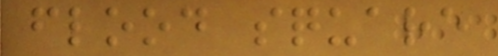flood square
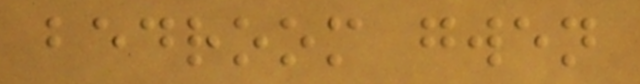bedroom gwen
